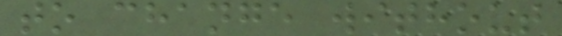to change without
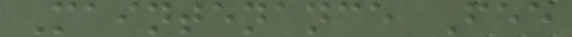Maintenance Fee
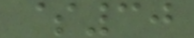$30
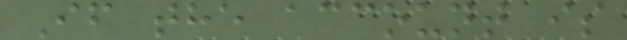If the account is
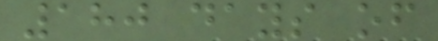180 days of
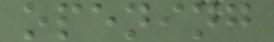opening
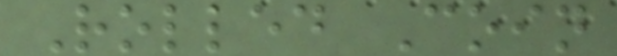Rolled Coin
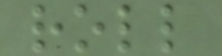roll
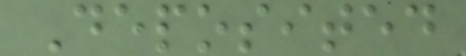Deposited
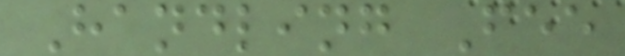Handling Fee
